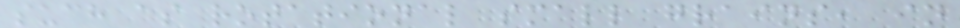such as rotational small grains, in
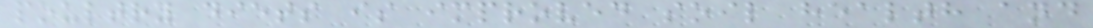poultry diets is improved soil health and
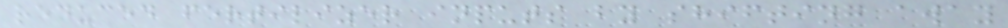reduced fertilizer inputs by shifting away
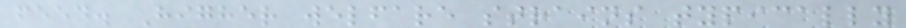feed. Higher welfare strains typically
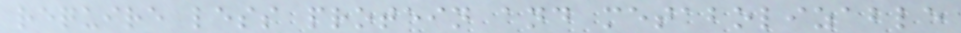require less protein and metabolizable
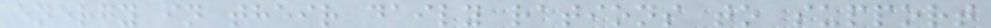energy in their daily rations to support
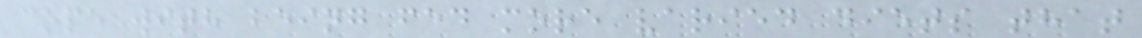cope with being fed more varied diets that
